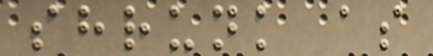shrunk as
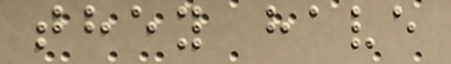they have
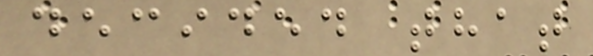decided that
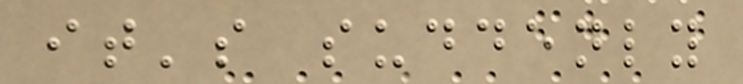it's suddenly
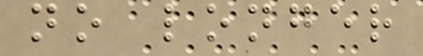no longer
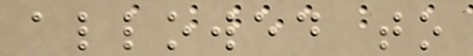allowed to
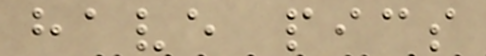have pics
